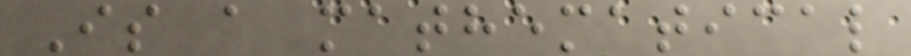Is a mathematical
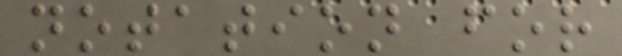notation for
